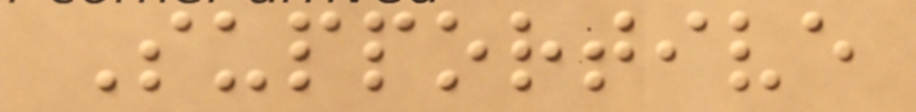Supportive
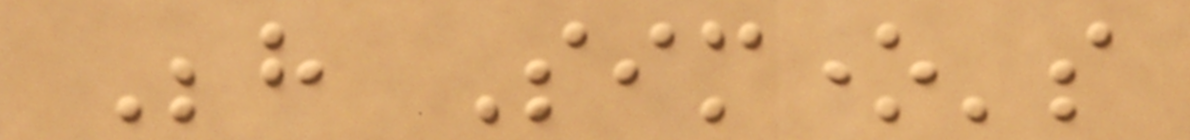Behind Simone's
